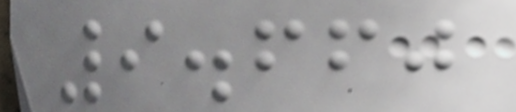9.660
